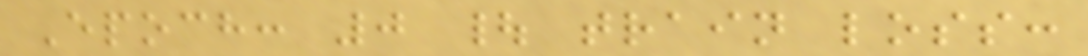Epoch: 0 | train loss:
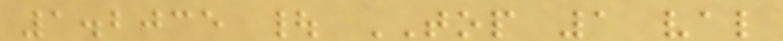1.2035 | TOP 1 val
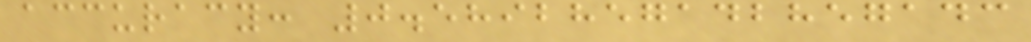accuracy: 0.5892857142857143
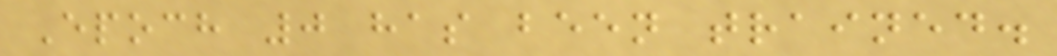Epoch 0 has been trained.
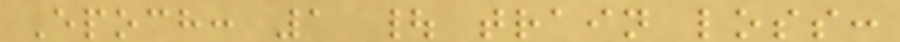Epoch: 1 | train loss:
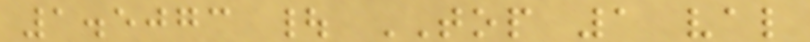1.5073 | TOP 1 val
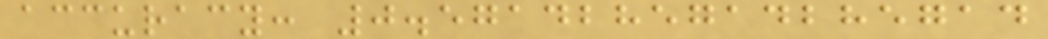accuracy: 0.5714285714285714
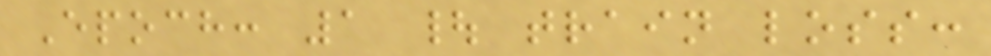Epoch: 1 | train loss:
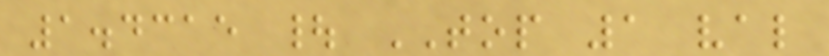1.4315 | TOP 1 val
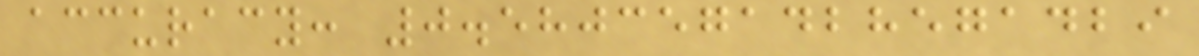accuracy: 0.5803571428571429
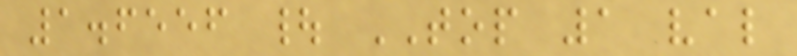1.6556 | TOP 1 val
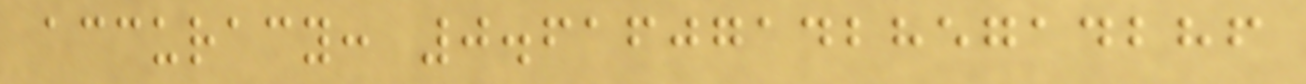accuracy: 0.6160714285714286
